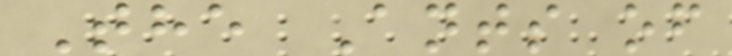The Ants of
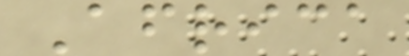Africa
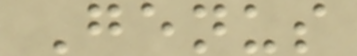Genus
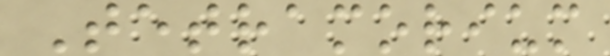Tetramorium
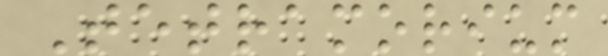Tetramorium
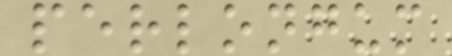perlongum
